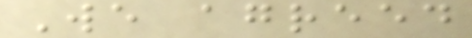We agreed
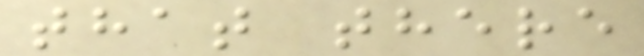that there
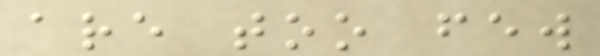are too few
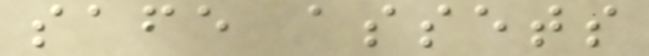safe assets
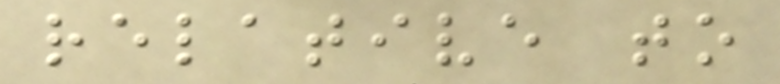relative to
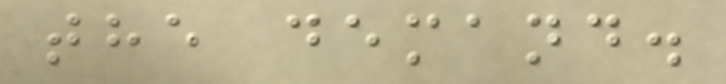the demand.
